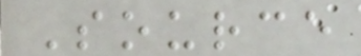Source
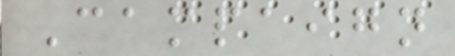Campaign
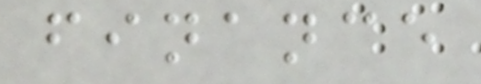finance
